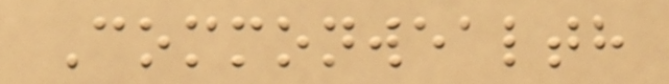Commonwealth
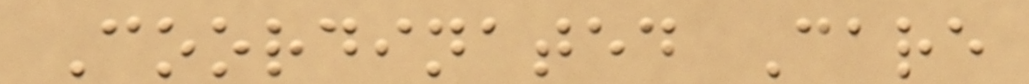Coordinated Care
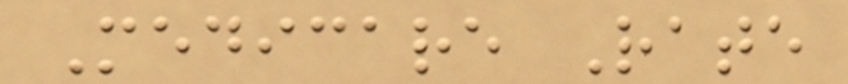Medicare Rate
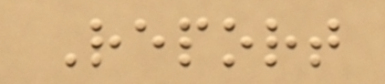Report
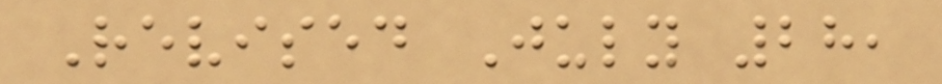Revised July 28,
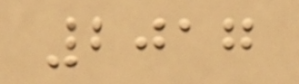2017
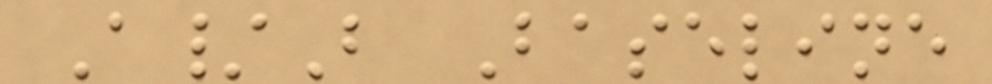A/B Baseline
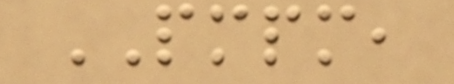PMPM,
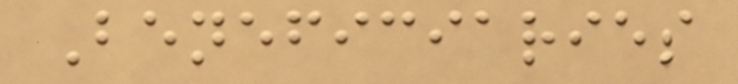Beneficiaries
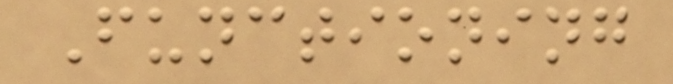Functioning
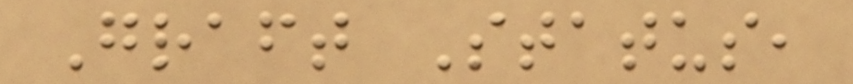Graft Status,
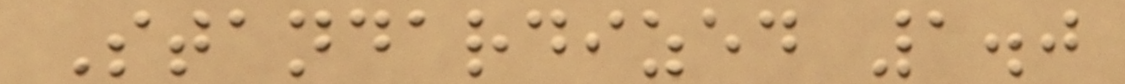Standardized 1.0
